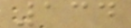134
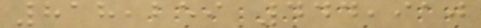818,259 444,910
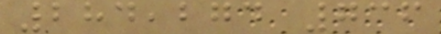284,274 736
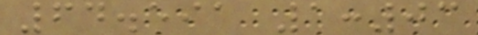64.591 1:03
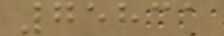75831
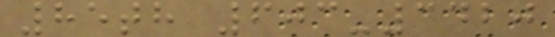85th 603-3420
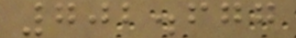702.677
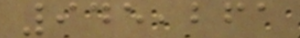945,261
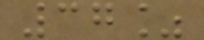37%
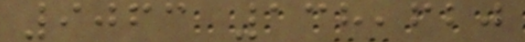9063 138,620
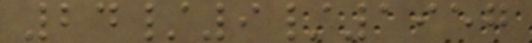24/9/1957
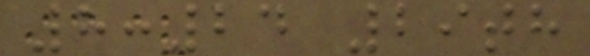8:24 29th
